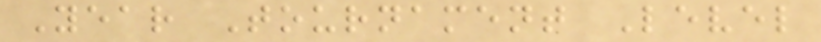Year Tournament Level
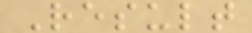Result
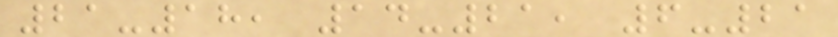21-18, 14-21, 6-21
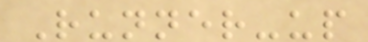Runner-up
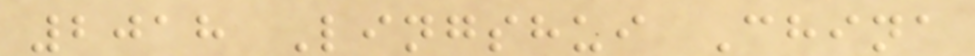2018 Lingshui China
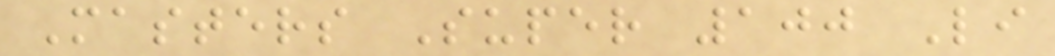Masters Super 100 Li
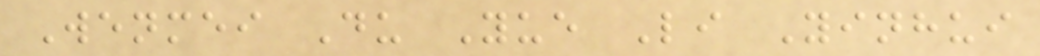Wenmei Du Yue Li Yinhui
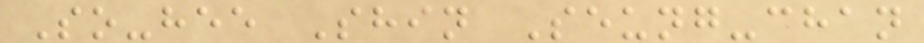So-hee Shin Seung-chan
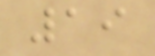19
